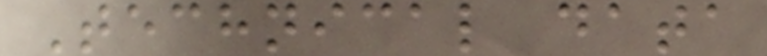Technical data
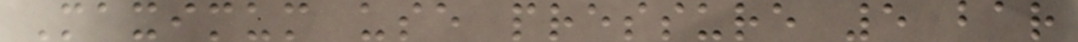Maximum use pressure 5 bar
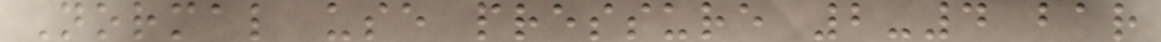Normal use pressure 2-4 bar
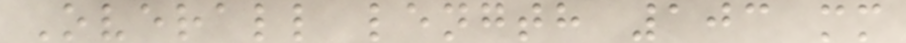Overall length 103 mm
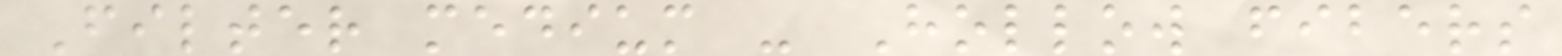Filter medium - Hollow fibers
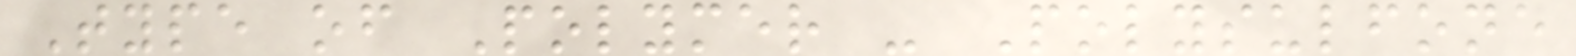Type of Polymer - Polysulfone
